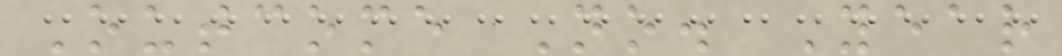Outcome No. Year
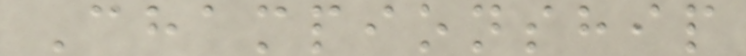Championship
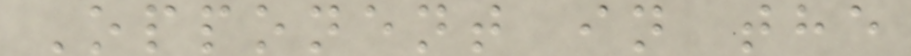Opponent in the
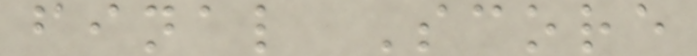final Score
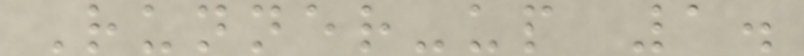Runner-up 1.
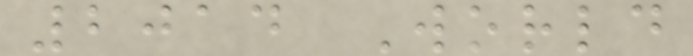2014 World
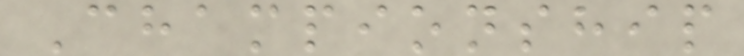Championship
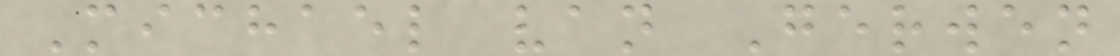Michael van Gerwen
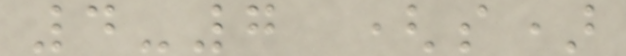4-7 (s)
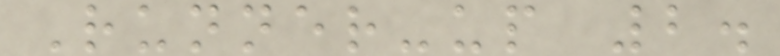Runner-up 2.
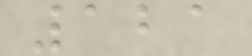121
